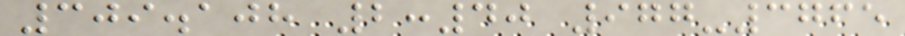309.108 2:40 977-3765
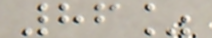86%
